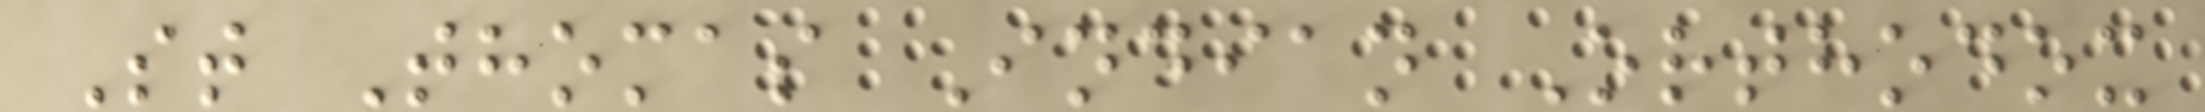St Thomas Indian Orthodox
